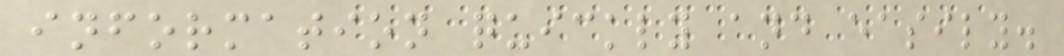information quickly and easily.
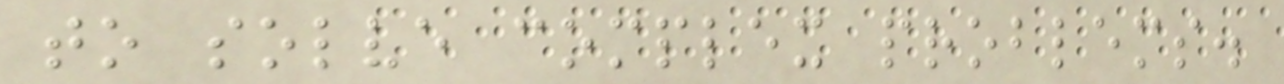to solve complex problems.
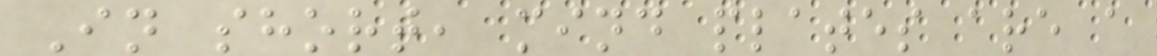In short, mind plates are a
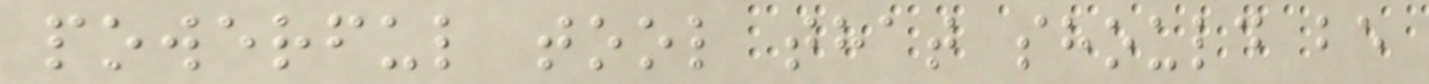powerful tool that should be
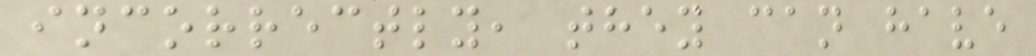incorrectly, they can have
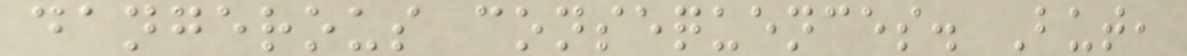dangerous consequences. But,
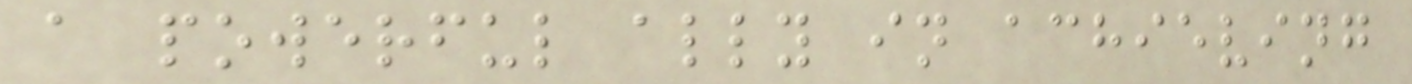a powerful ally in achieving
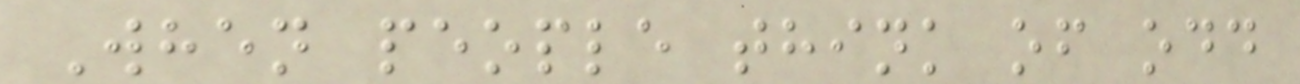When people think of odd
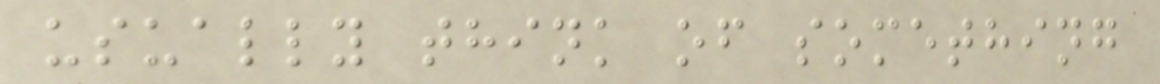usually think of something
